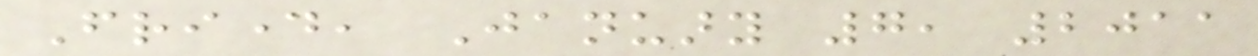Friday, January 7, 2011
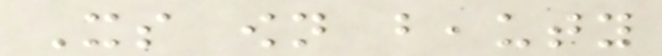Its own beauty
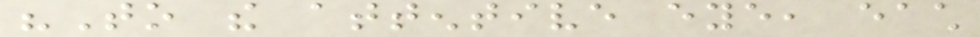"To the attentive eye, each
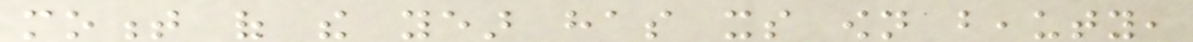moment of the year has its own beauty,
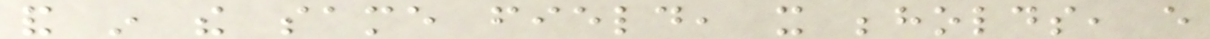and in the same field, it beholds, every
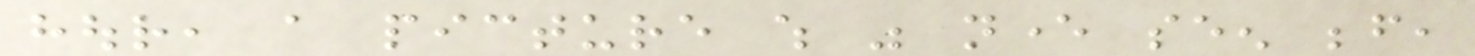hour, a picture which was never seen before,
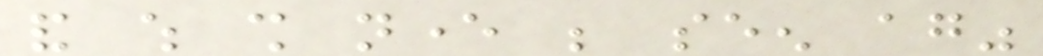and which shall never be seen again"
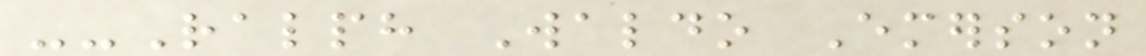--Ralph Waldo Emerson
